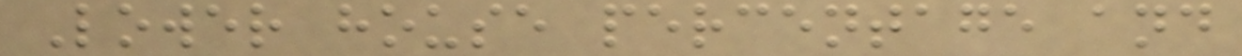Lower house percentage and
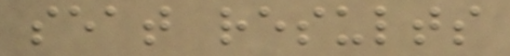seat results
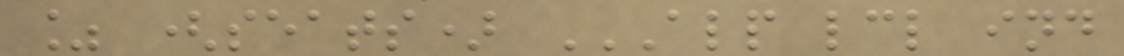% (seats) ALP LCL IND
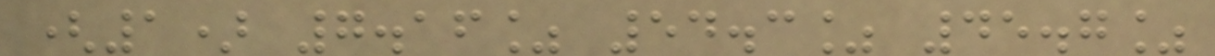(1) 7.16% 54.3% 45.7%
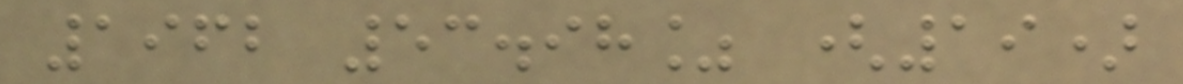1962 53.98% (19)
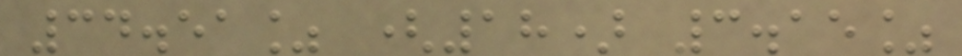34.51% (18) 3.15%
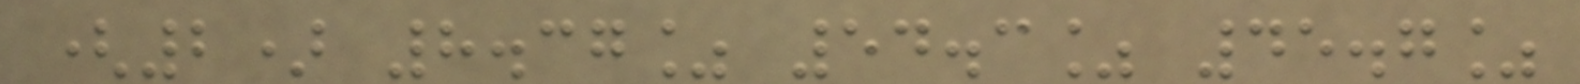(2) 8.37% 54.3% 45.7%
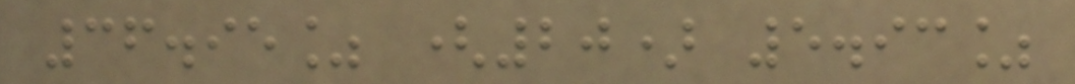36.95% (20) 5.93%
